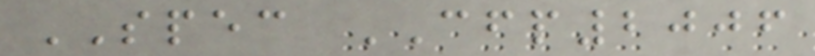SPEC CFP2006
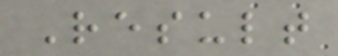Result
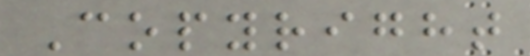Copyright
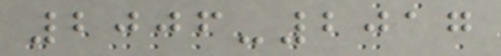2006-2017
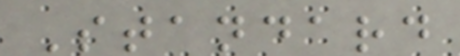Standard
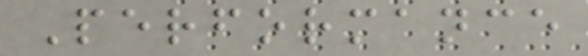Performance
